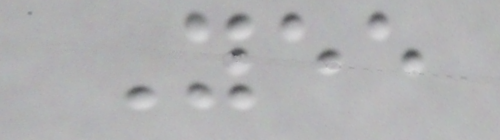Yee
